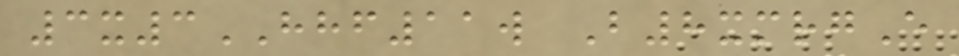3x3HHF11w B8xmrgE
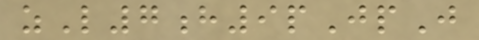zL7h9pJpJ
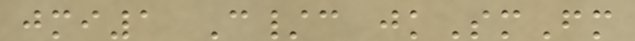jmi1 C/c jkSmFm
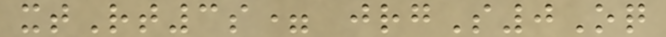xtRt3s= jrgS0Oq
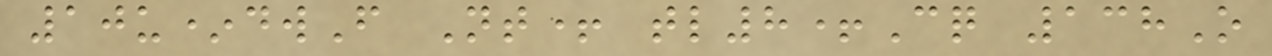10u*dwF Nt+ tl8+Cq 138O
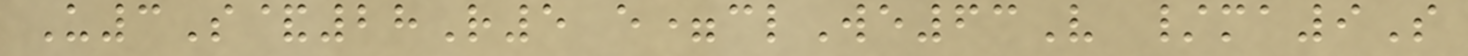U3S&28R5 e=clWe63V /ma9S
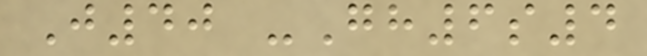J40 -Gh6s4
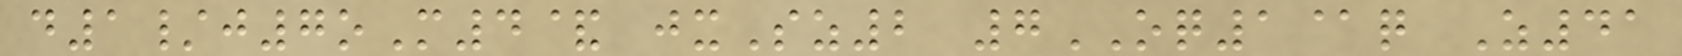d1/j7oM4& jxSz2 7OQ1@q Z41
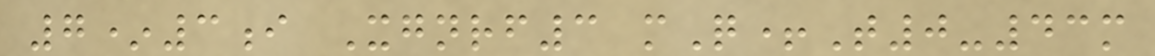7*3i Xgnrf3 mQ+T0-43m
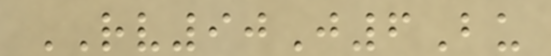RV90J6Bu
